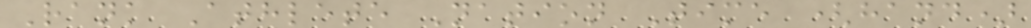Rank Athlete Nation Time (hand)
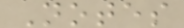Notes
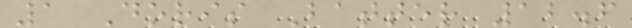1 Doris Batter 12.6
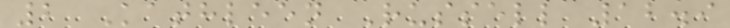2 Kathleen Russell 12.9
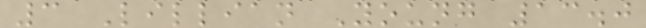3 Lillian Young 13.0
